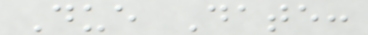Due Date:
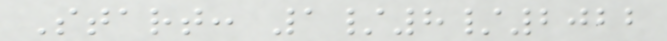Start: 1/8/2022
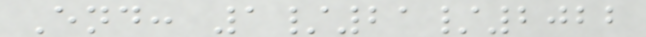End: 1/21/2022
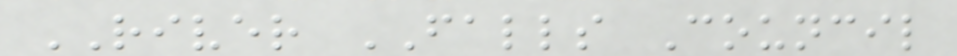RIVER FALLS Council
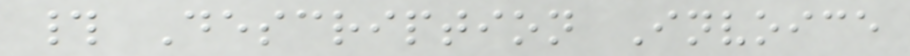# Description Invoice
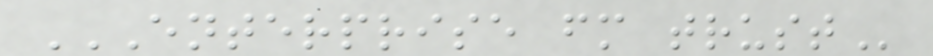ENTERPRISE FM TRUST
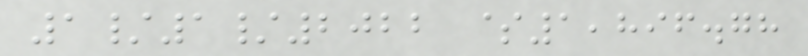1/1/2022 $1,896.78
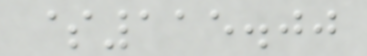$115.00
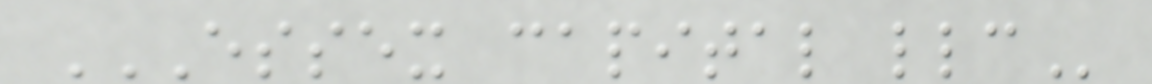ESSEX CAPITAL LLC
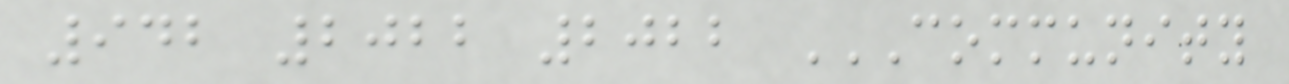942 2022 2022 COMMUNITY
